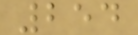254
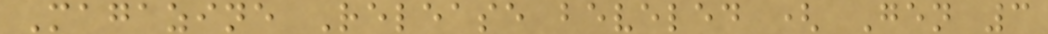Magazine Release beveled ( Gen 3
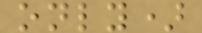only)
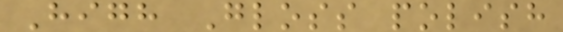High Gloss polish
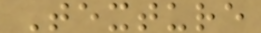Texture
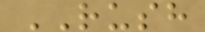RUSH
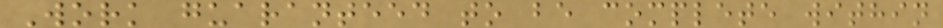Work guaranteed to be complete within
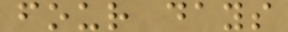four days
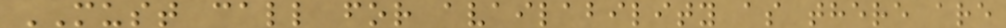MUST call for availability as there are
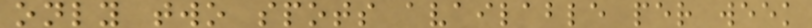only two spots available per week
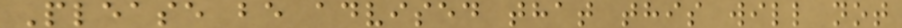Please be advised that this will not
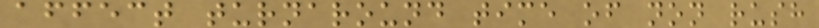affect turnaround time of non rush
